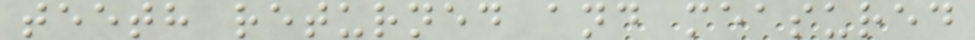teeth returned and measured
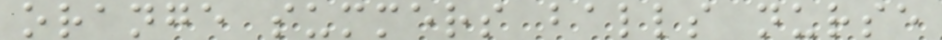orange summers balls nurse
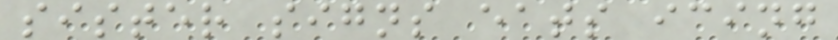sister signs eats icing
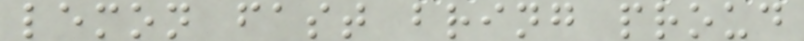lemon fast bring proud
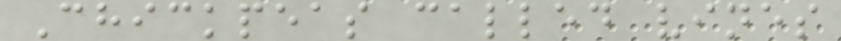Chickpeas called vines
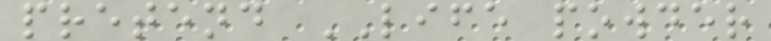pretend LIFE powder
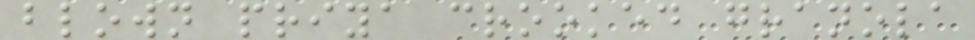blown priya crooked granola
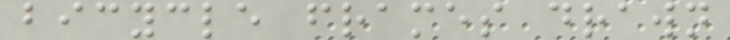bicycle frames drawn
